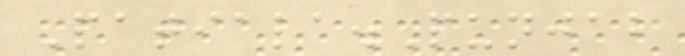Patiala.Punjab
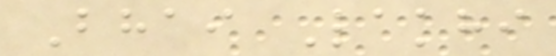Bhai Lakhi
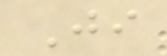Ji
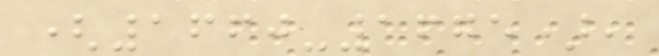(1660-1675),
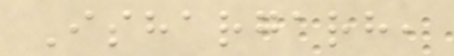Ishargarh,
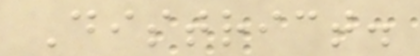District.
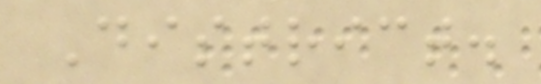District.
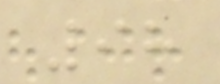98
